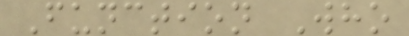Function Who
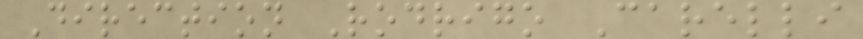Direction Rodrigo Carelli
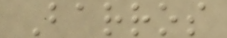Barros
